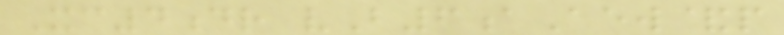Xc4dr vB6aAew&p
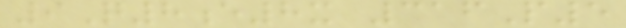9Q8e8x 316P5
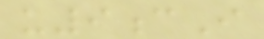u9cI
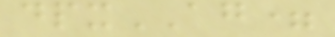dpxAG=
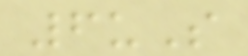6uS
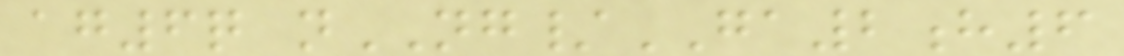ag6q nNG/GA2h6
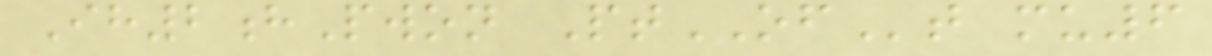Ih2hPwon PtOFt mu6
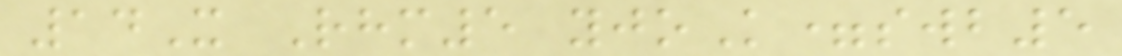14X Rhm5 yjoK=swb5
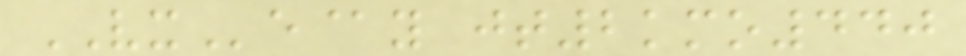VXe@y jt2kmo440
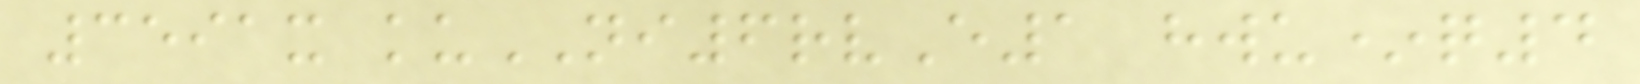3591x kuNI6rvE1 hwu*q4
